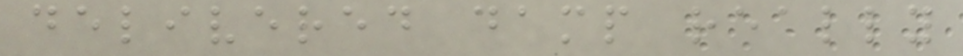delivered damp really
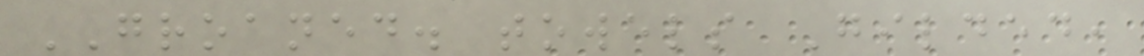GROANED. towels Gilded,
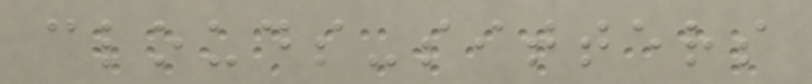clouds-sitters
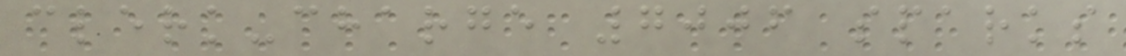clerk-charge 7006 sparks
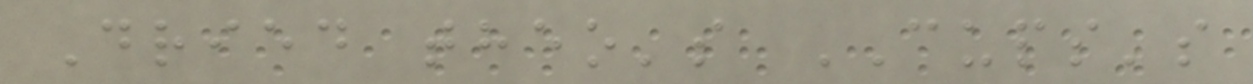Dried theo's CUPS's
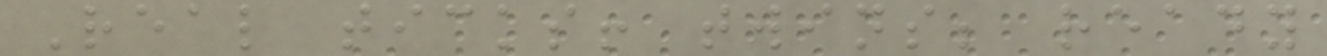Real ticks! twins; ready
